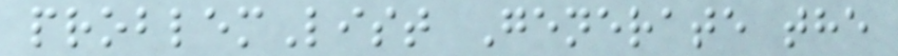problemList Generate the
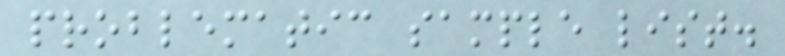problematic sample list.
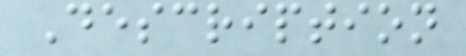Description
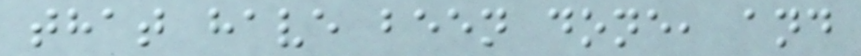that have been done, and
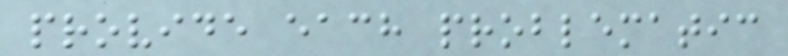provide each problematic
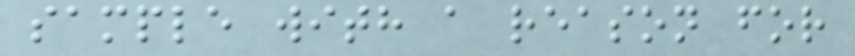sample with a reason for
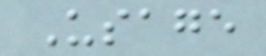Usage
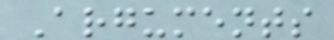Arguments
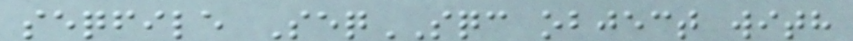seqfile SeqSQC object with
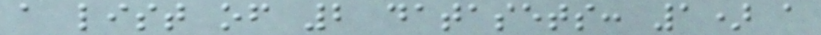a list of 2 datasets: 1) a
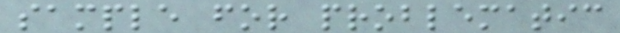sample for problematic
